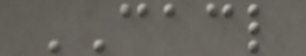CACL
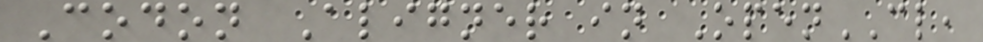Codon Aligner in OpenCL,
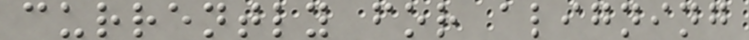currently for aligning
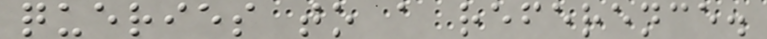queries to a reference.
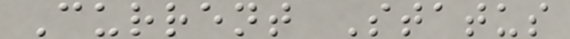Current Status
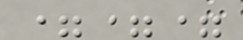===
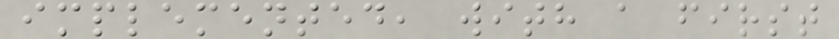implemented, with a first
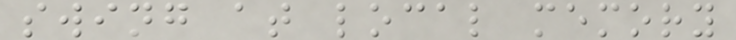swing at local memory
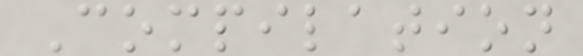Compilation
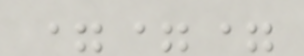===
